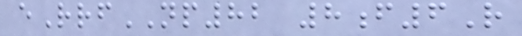eRrfNP82 8f6R
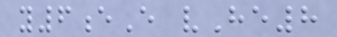y6eE vHe8
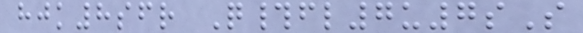hjk8sfr Q#fl7u7sS
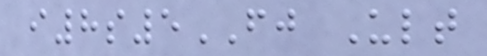i8s5FJ Ult
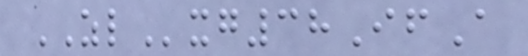ZLxg38IfA
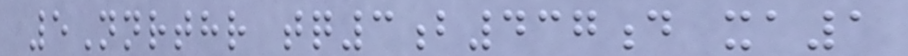5Nnrthr tq3b437d xa1
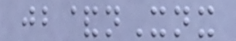jb&nXnx
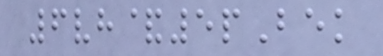6vh&5pBek
